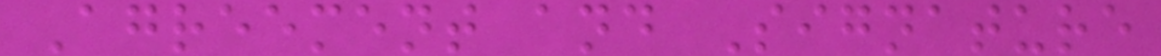Agreement and Signature
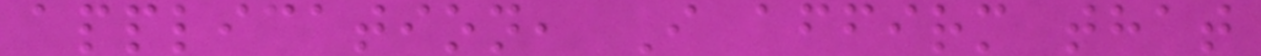application, I affirm that
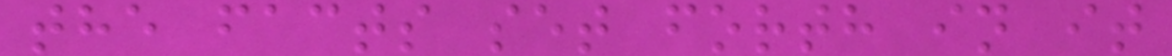the facts set forth in it
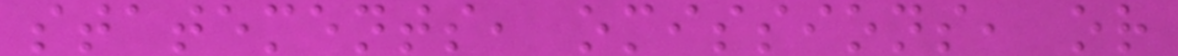statements, omissions, or
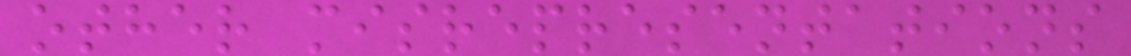other misrepresentations
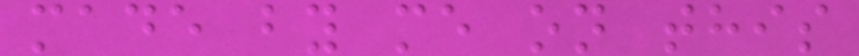made by me on this
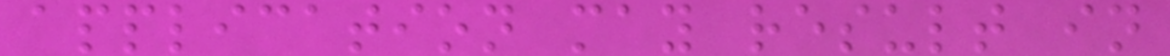application may result in
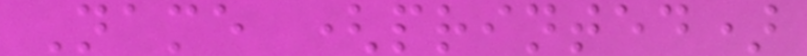Name (printed)
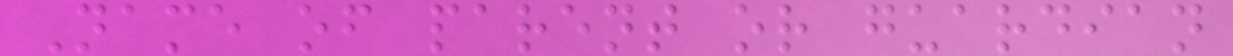Name of parent or guardian
